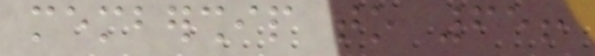membership to 65!
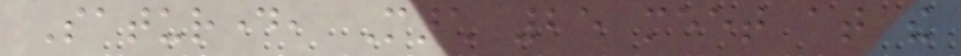Saturday, March 25 meet at the
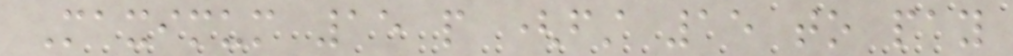Maximum 15 people (first 15 to pay
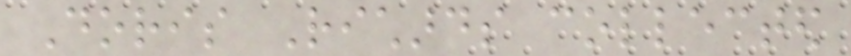Doris Richards collected
